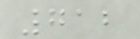712
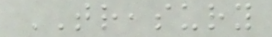TREASURY
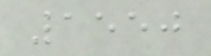1550
